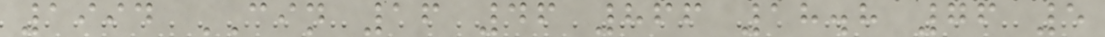1994 CIN 16 46 866 18.8 76 5
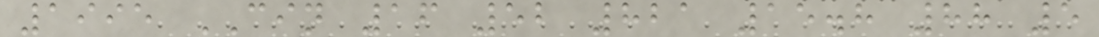1995 CIN 16 52 821 15.8 88 5
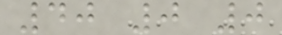40 0 0
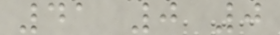41 0 0
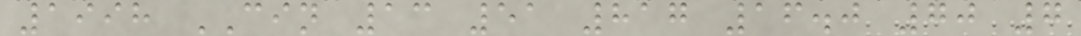1998 CIN 13 51 817 16.0 70 7
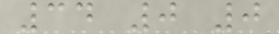34 0 0
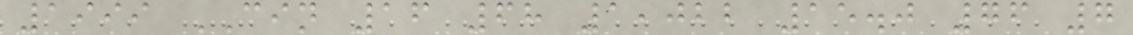1999 CIN 16 68 1,022 15.0 76 7
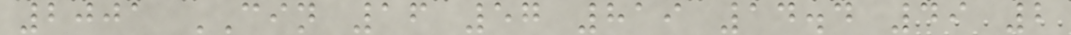2001 CIN 16 57 819 14.4 49 2
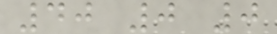40 0 0
